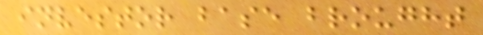investor base brought
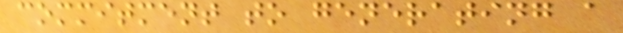commitment to generating a
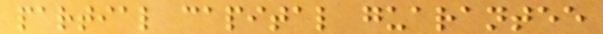partial capital guarantee
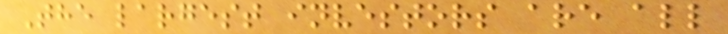The largest investors are all
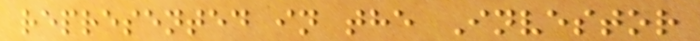represented in the Investor
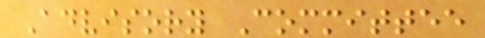Advisory Committee
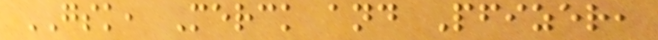GSK, Merck and Pfizer,
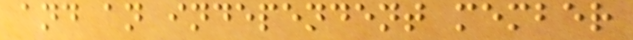and an independent member
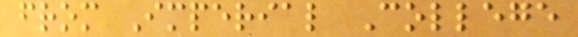from Imperial College
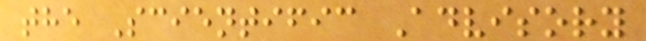the Scientific Advisory
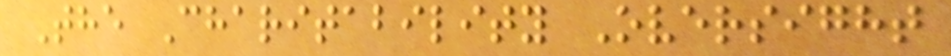The Charitability Oversight
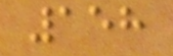158
